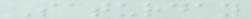Saturday
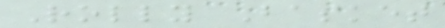Rolly Basket
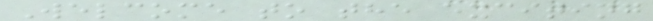Welcome to the exciting
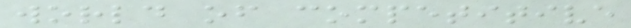world of competitive
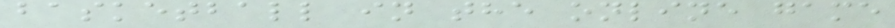basketball in the online game
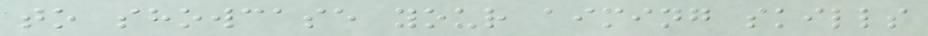to showcase your aiming skills
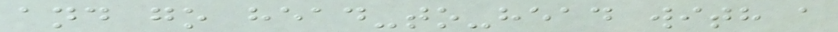and go head-to-head with a
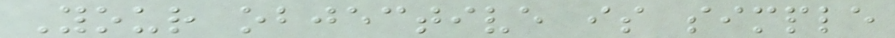Your objective is simple
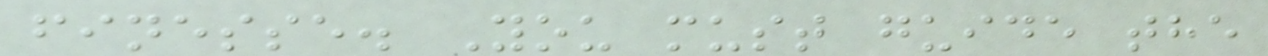finesse. You must guide the
